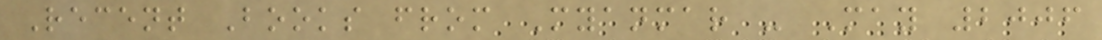Recent Books from Myanmar - May 2006
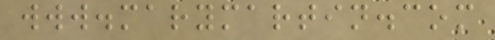www.marymartin.com
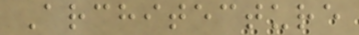Architecture
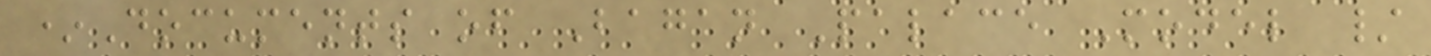*Documents of Bagan Palace Model /
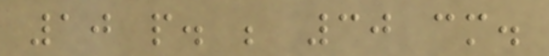10 p. ; 30 cm.
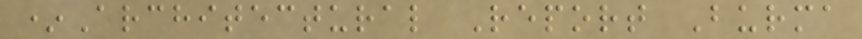*Architectural Report Burma
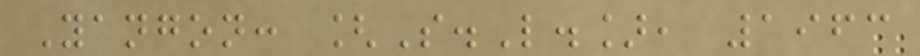Yangon: [S.L.], 1963
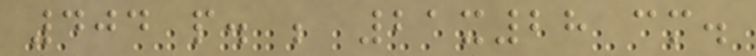404 p. ; 21x28 cm.
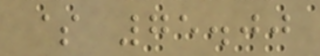$ 75.00
